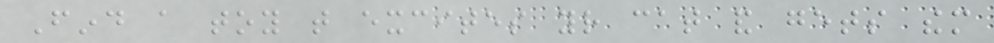Find a toy that excites your cat and gets them
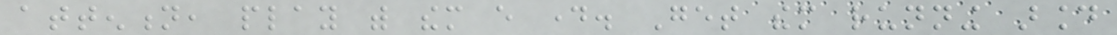attention, play with them every day. Get them running around
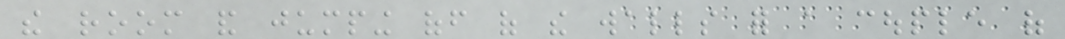the room and jumping off of the walls for a couple of
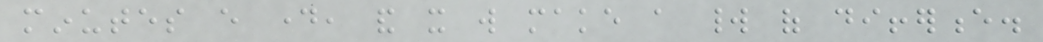minutes every day, and it will make a world of difference.
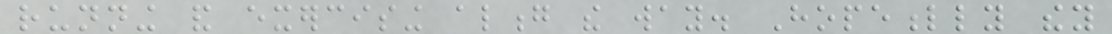running and exercising along the way. Hopefully they
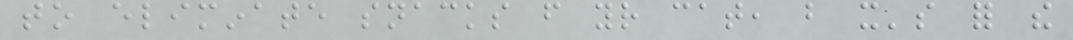to eliminate snacks from your cat, but it's for the
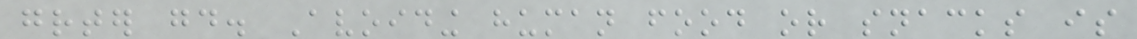greater good. Avoiding human food or snacks is
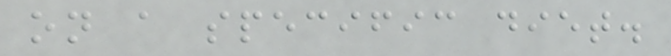on a specific diet.
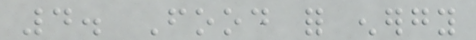4. Food for energy
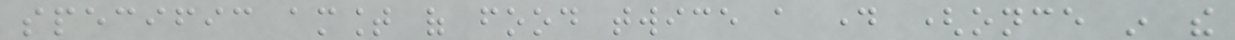specific amount of food twice a day (once in the
